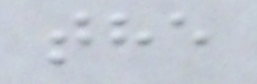the
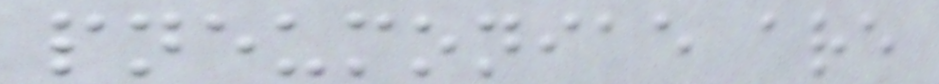pneumoniae are
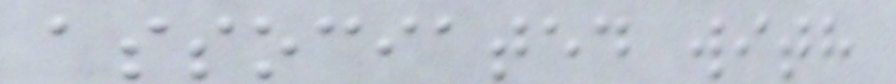associated with
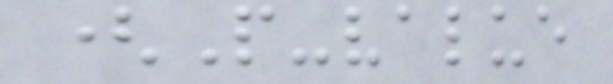(P-value
